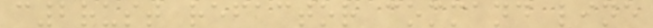c2rust refactor command line
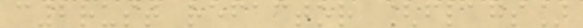c2rust refactor [flags]
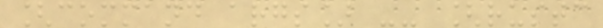[command args] -- [rustc
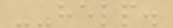--help.
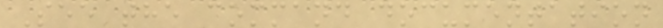See the command documentation
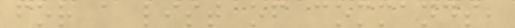for a list of commands,
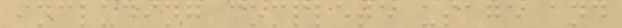including complete usage and
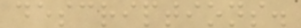descriptions.
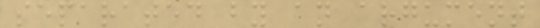separated by an argument
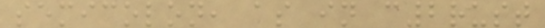semicolon, as in c2rust
